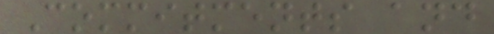Commitments and
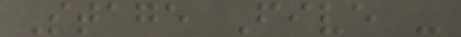Stage Five -
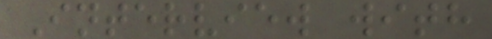Interview with
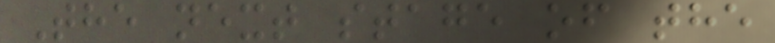The next stage of the
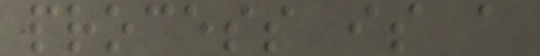process is a
